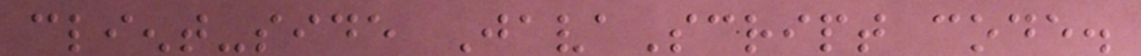client-side JavaScript code.
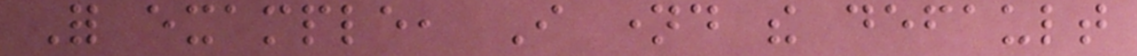For example, I named the default
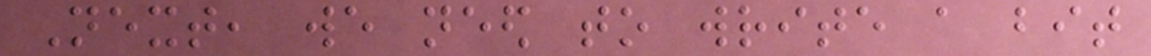Next, we need to write a bit
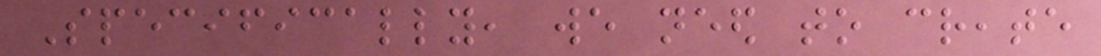Specifically, we need to create
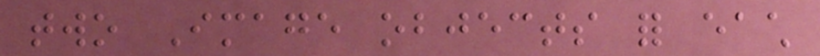two Image objects for each
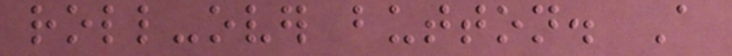roll-over button. A
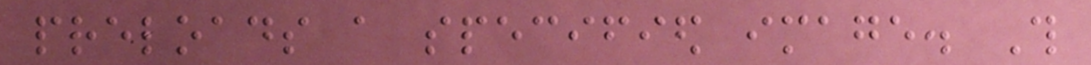preloads a specified image. This
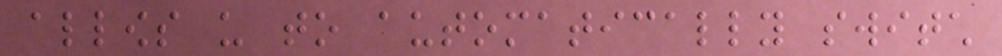allows us to automatically switch
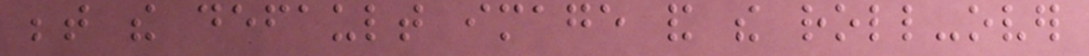between the default image and the roll-over
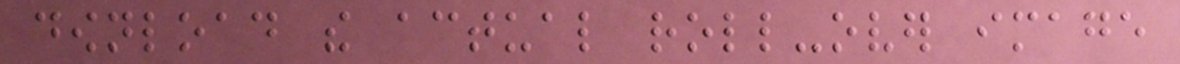download the actual roll-over image
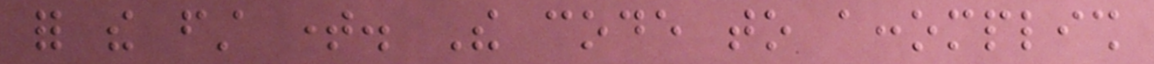for the first time. The code to accomplish
